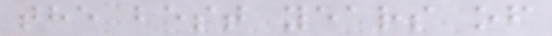the best years of
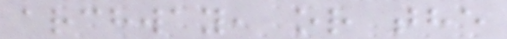archway, or the
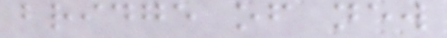bridge of new
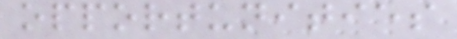opportunities
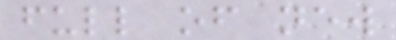full of new
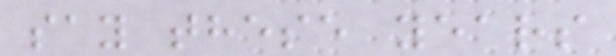say these years
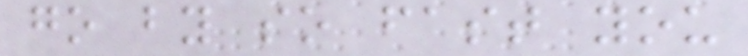go by so fast you
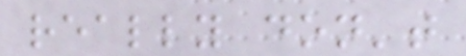really don't
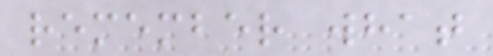remember what
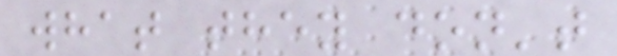what they don't
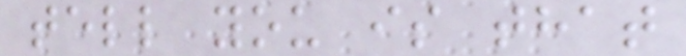tell you is that
